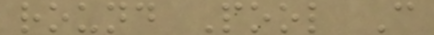round Pool C
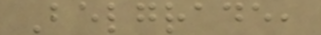Belgrade,
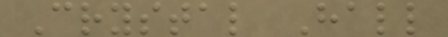Crystal Hall
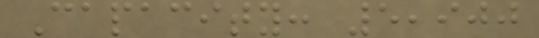Capacity: 5,900
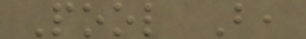Pool B,
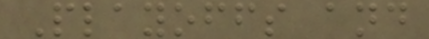Playoffs and
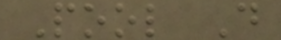Pool D
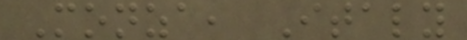Monza, Italy
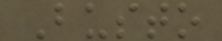Busto
